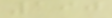190
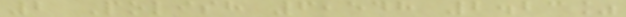2 Polish 6,548 2.23%
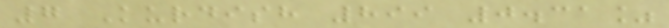7 Kurdish 899 0.31%
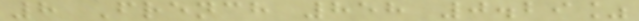8 French 858 0.29%
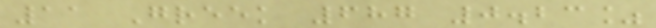11 Greek 687 0.23%
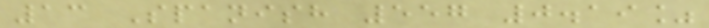13 Spanish 557 0.19%
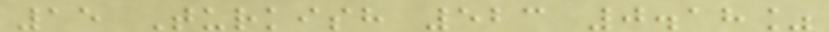15 Turkish 523 0.18%
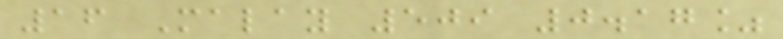16 Malay 509 0.17%
